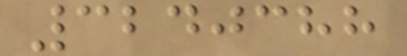3240388
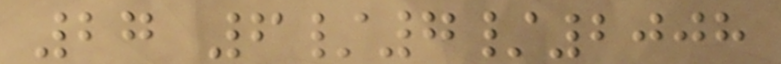27 6/7/2008
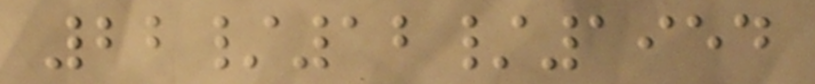22/12/1954
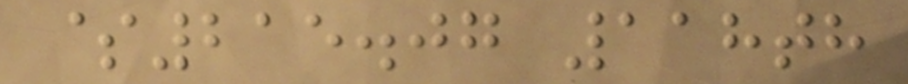$215.07 118th
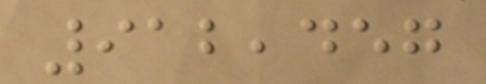912,457
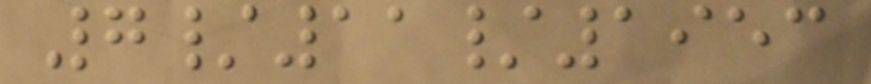7/11/1953
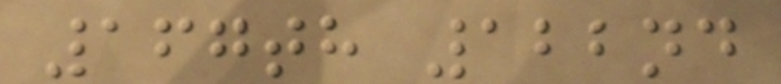167th 122nd
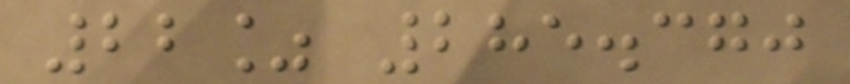22% 285.370
